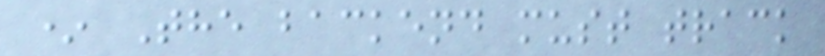* The backend must track
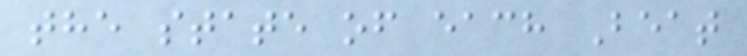the state of each Beat
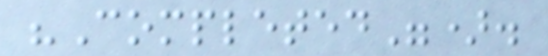"Completed").
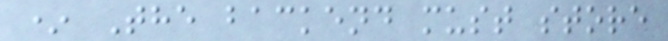* The backend must store
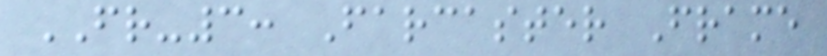FR-3: Farcaster Frame
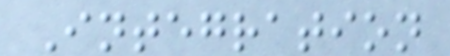Integration
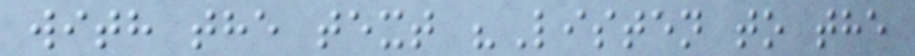with the text "Listen to the
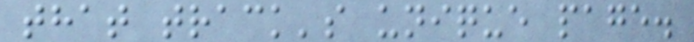that track's unique page.
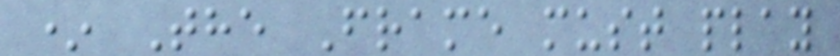* The Frame must play
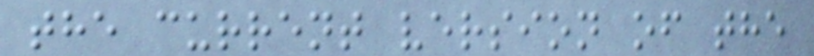the current version of the
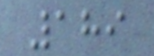189
